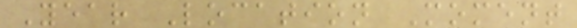Year Location Moment
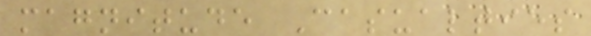magnitude Casualties
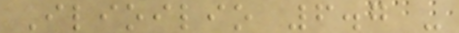Ilioilio 6.7 -
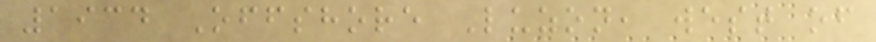1934 Offshore Luzon, west of
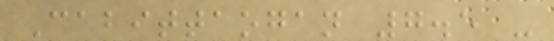Cabittaogan 7.5 -
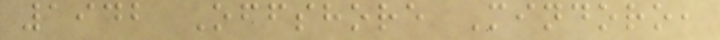1942 Offshore Mindoro,
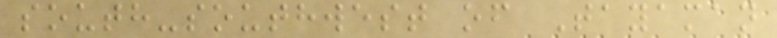south-southwest of Tayaman
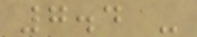7.4 -
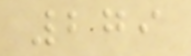279
